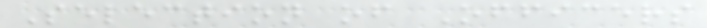Selection of Officers
